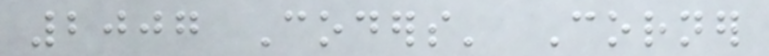2007 Coders' Corner
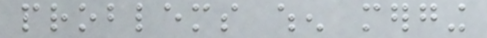problems when merging
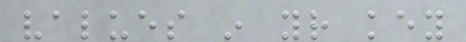values in your key
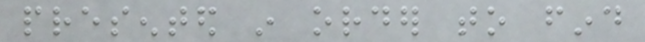presented in order to find
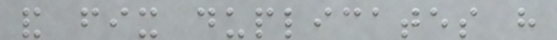and fix duplicates have
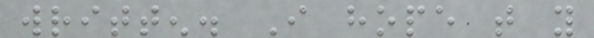written. I hope that you
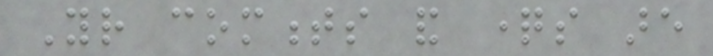Your comments and questions are
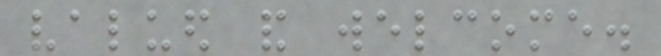valued and welcome.
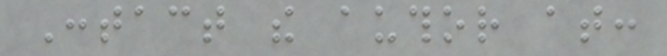Contact the author at:
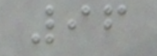96
